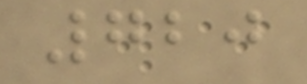720
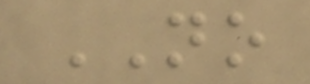NO
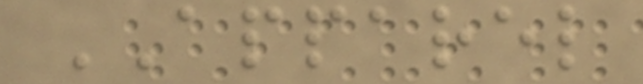APPAREL
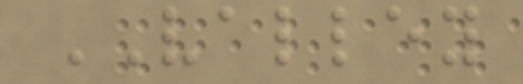VALLEY
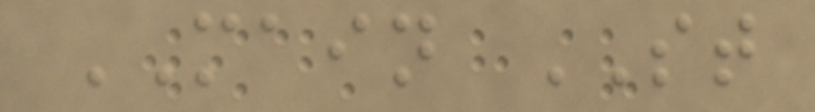MAIN ST
